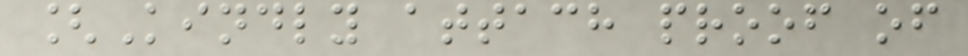[Kindly attach proof of
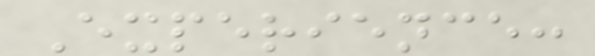Experience:
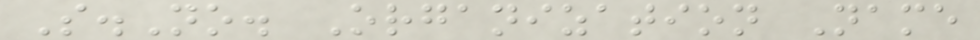S.No. Organization Name
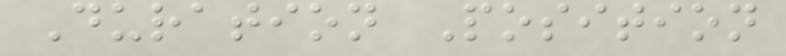Duration Position
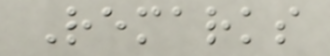Remarks
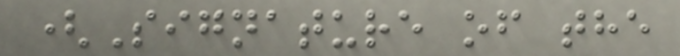(Signature of the
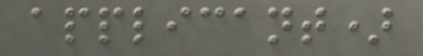applicant)
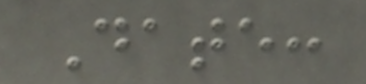Date:
